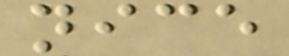nice
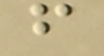f
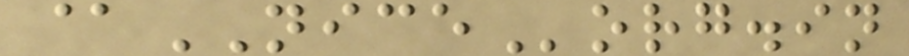@NICEorg.in
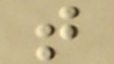t
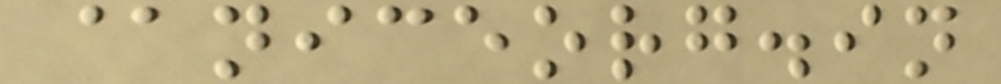@niceorg.in
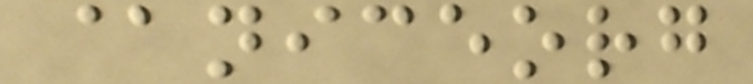@niceorg
